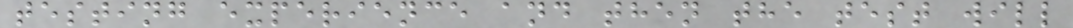testing experience and then the test will
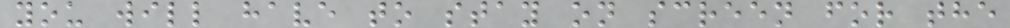you will have to stay on screen for the
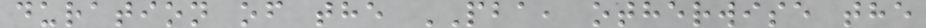duration of the PBA, otherwise the
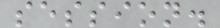session.
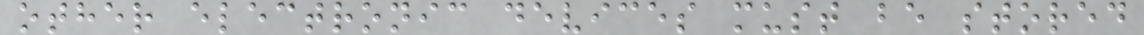other electronic devices must be stored
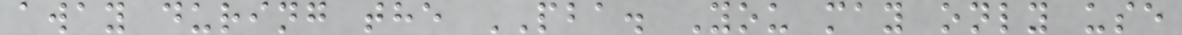away during the PBA. You may only use
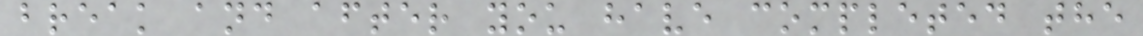break and after you have completed the
